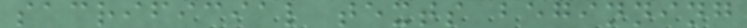sacrificial texts beginning
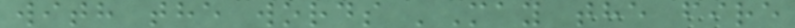with the words 'May the fire
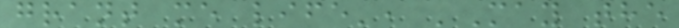grant me life', 'May the
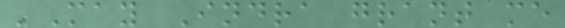'May Indra grant me
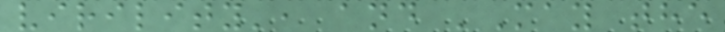virility', and 'May the
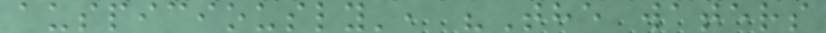auspiciously', "The waters
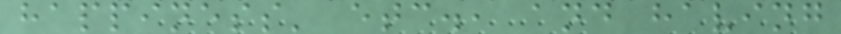happiness' etc., and having
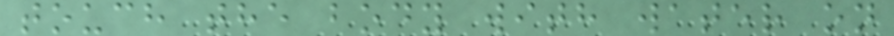touch the body with water on
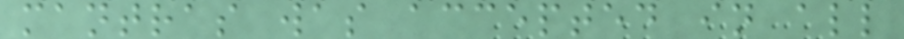mantras was accepted in all
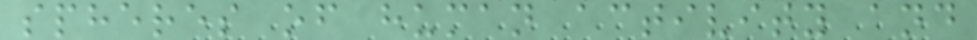spheres of human activity and
